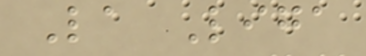La Liga
